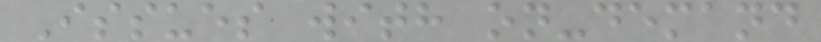Issues with on-demand
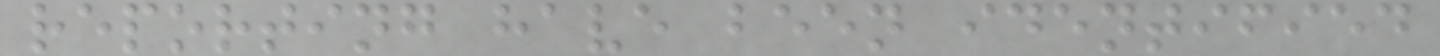reporting have been identified
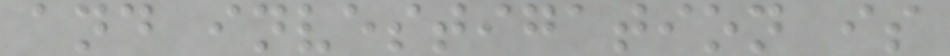and investigation is
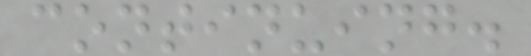continuing.
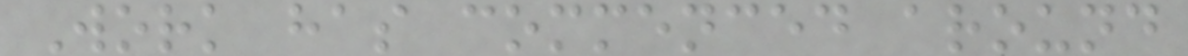Work has commenced around
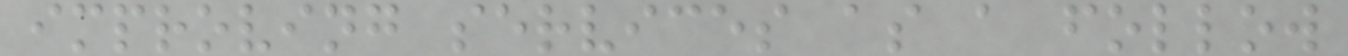improving services as a follow
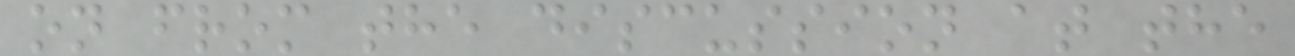on from the discussion at the
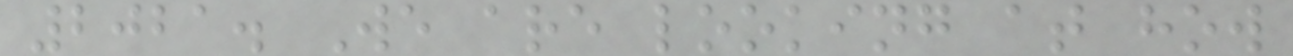2021. We are looking at how
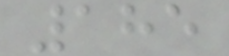185
